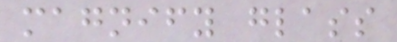magnify glass
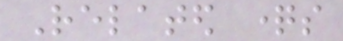Related questions
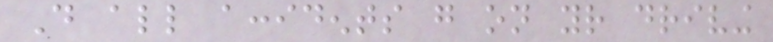Do all accidents go on your driving
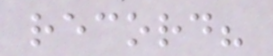record?
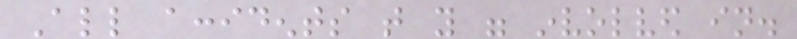All accidents that you were involved in.
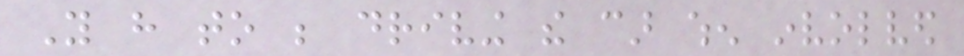You have to be driving the car when involved
